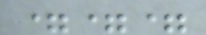===
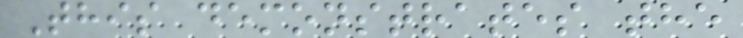This demonstrates the
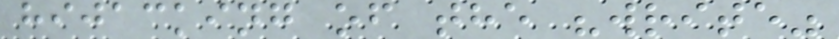hijacking of the "write"
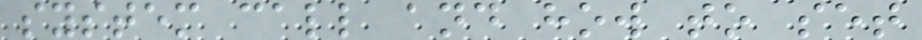system call and how to set
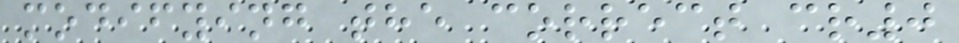modifying the correct cr0
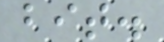bit.
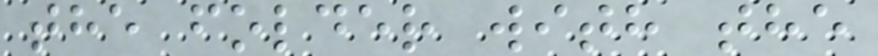the folder with the
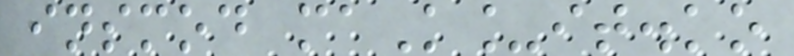insmod maK_it.ko
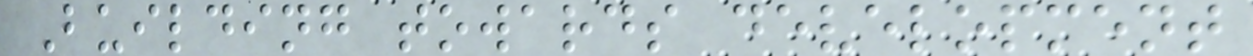Building towards development
